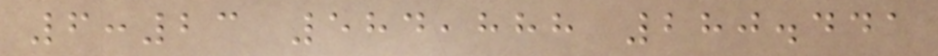6:23 584,888 280.441
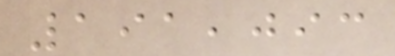191,093
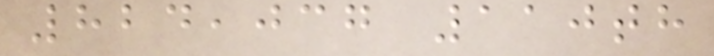824,037 110th
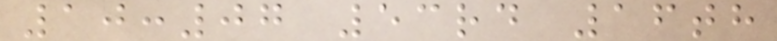10:07 53rd 16th
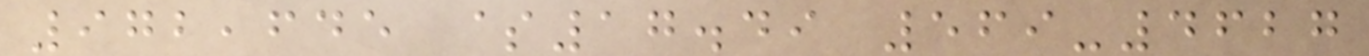972,645 $17.49 569-4627
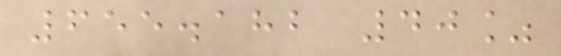655.182 40%
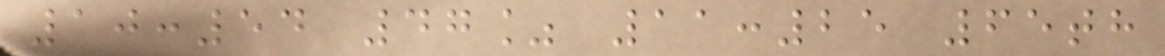10:54 47% 11:25 65th
